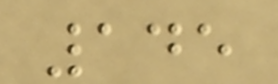145
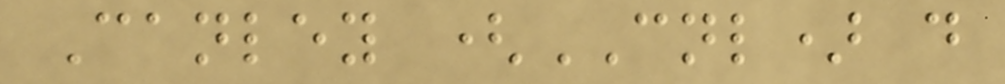Canley (CNL) d
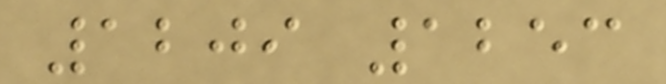1209 1253
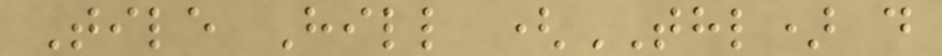Tile Hill (THL) d
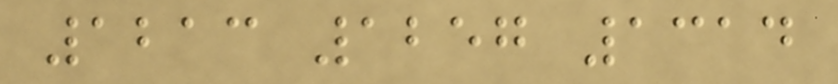1213 1257 1314
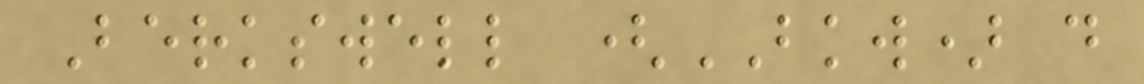Berkswell (BKW) d
